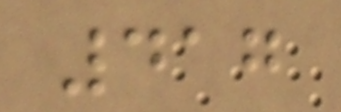417
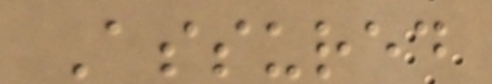Assured
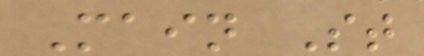Main St
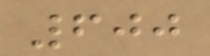600
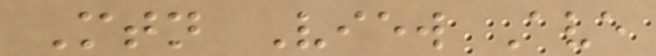Mtn View Ave
